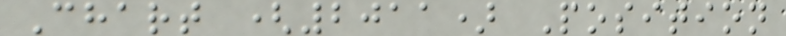Chart (2011) Position
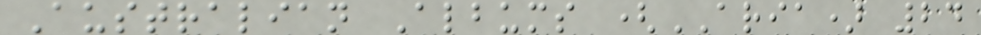Australian Albums (ARIA) 24
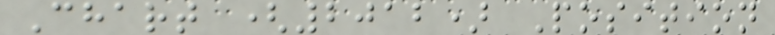Chart (2012) Position
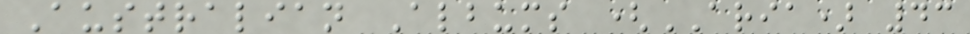Australian Albums (ARIA) 43
